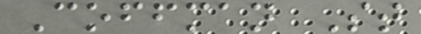Coffman St
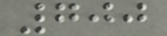700
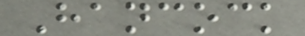Hancock
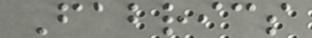Fabrics
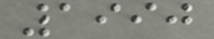1990
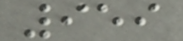959
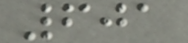601
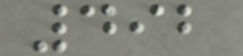492
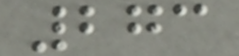273
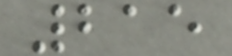215
